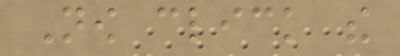Now click the
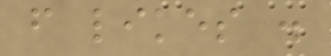from likes .
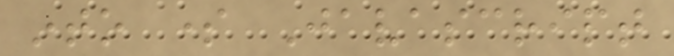into some Javascript
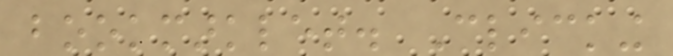bookmarklet. Clicking
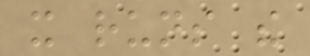it runs the
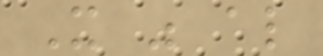It was also
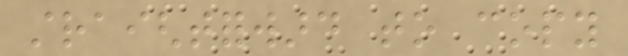straightforward to copy
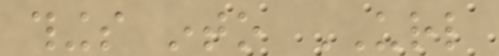things into URL
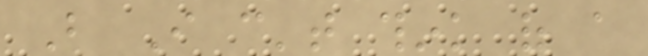But I can't think of a
